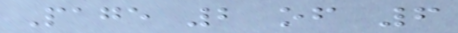Page 2 of 6
